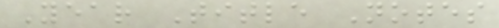Year Title Notes
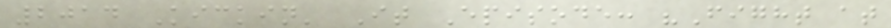2014 Kickin' It Episode: "Fight at
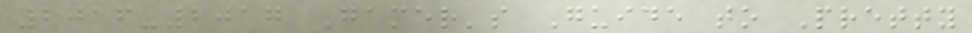2016-2017 Gamer's Guide to Pretty
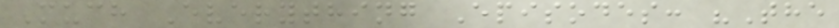Much Everything Episodes: "The
